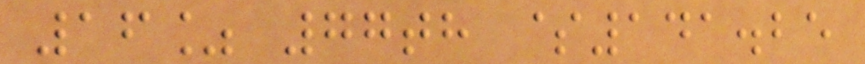16% 77th $141.25
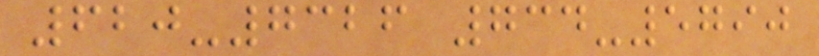620-7326 734-5790
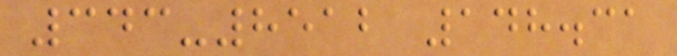343-8512 148.31
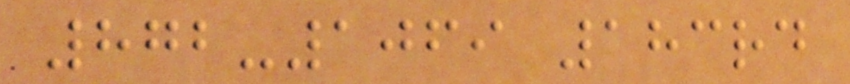872-1069 183rd
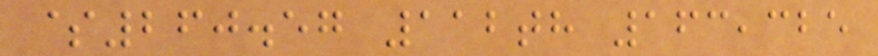$260.57 112th 163,325
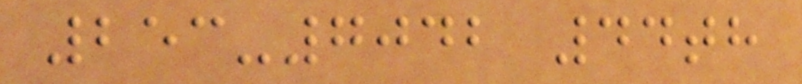253-7042 44th
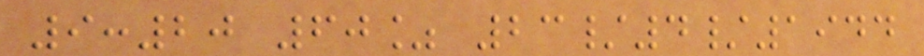9:20 60% 23/4/1944
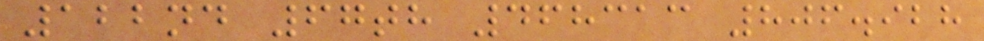122nd 67th 468313 806.928
